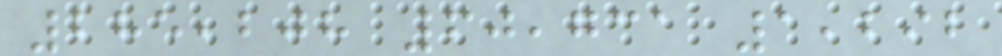285,208 60,731 1,292
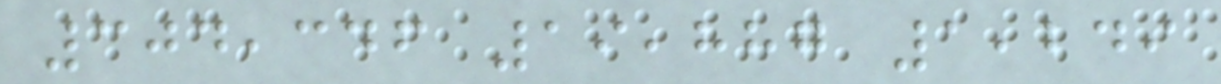304,346 19,887 1,249
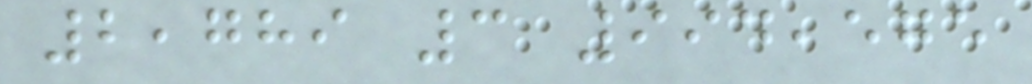2,789 3 994,575
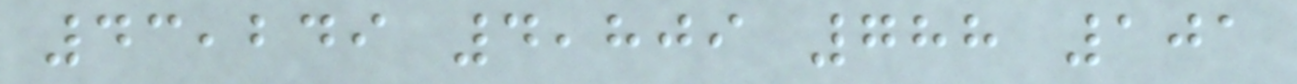43,249 4,809 788 101
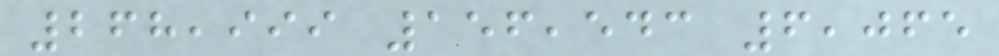268,999 156,543 6,065
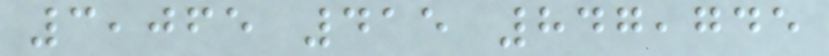3,065 415 847,745
